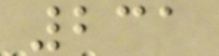231
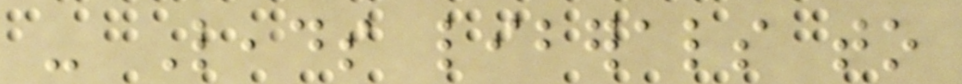- Leads liberals to
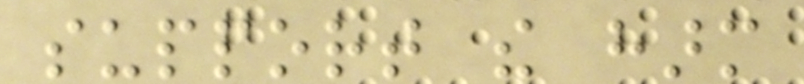support the harm
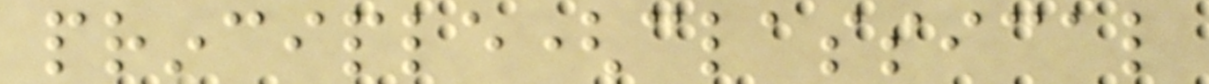principle(classical
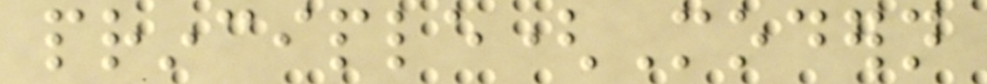principle(Modern
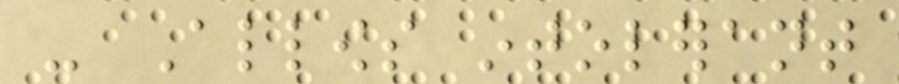- Allows intolerant
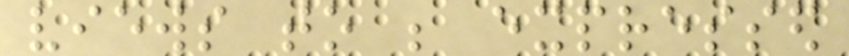views to be expressed
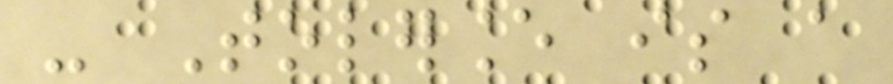- Tolerance is a
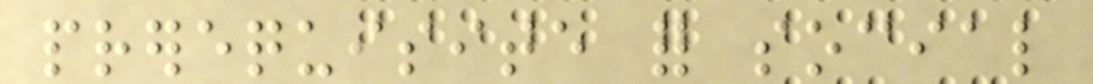prerequisite for social
